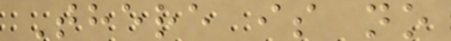There is no
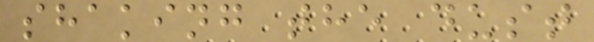shaking the dust
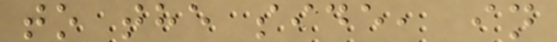to the side, in
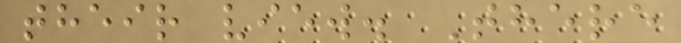their view. There
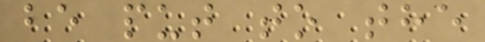be put to the
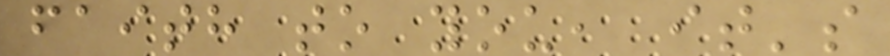faith to you, it's
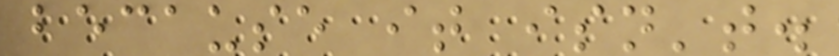because it isn't.
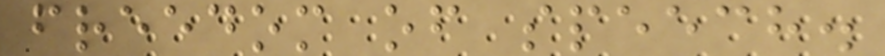freedom of speech.
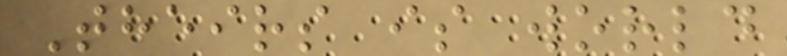Theirs is world
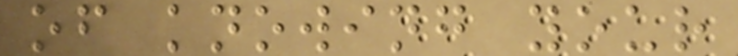of knowing your
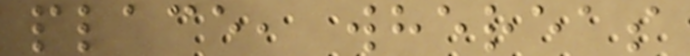place, whereas
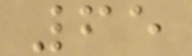65
